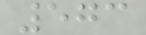573
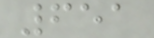651
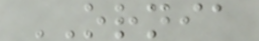ORNIA
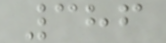386
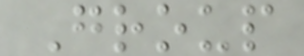Group
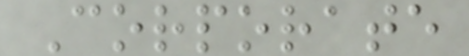Corporate
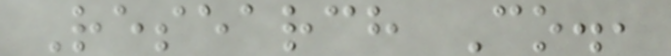Research Co.,
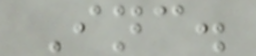Inc.
